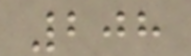208
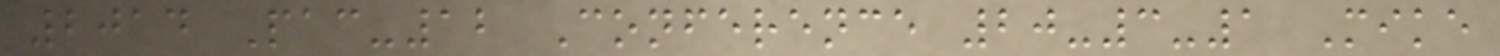2014 Pac-12 Conference 20-3-1 Mike
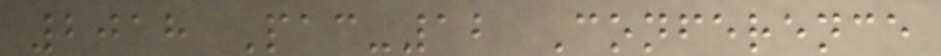2018 Pac-12 Conference
